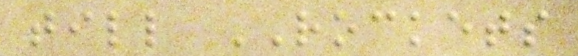till ROCKETS
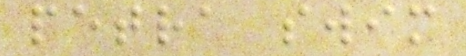petra swim
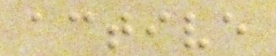active
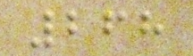268
